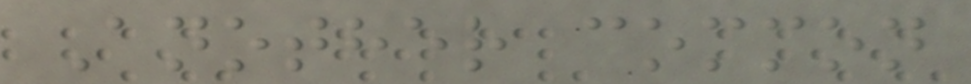Another common
